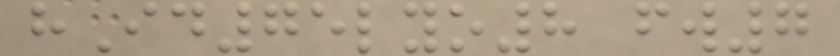hId75lyo8 fw7
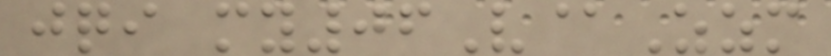jqi my06V@Zzm
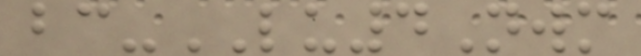bc-LU4Nwm
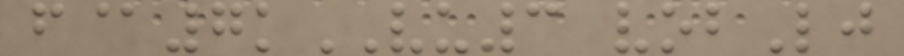f@7kVU3 vobLj
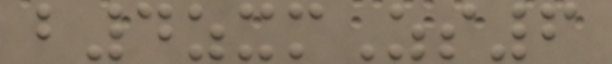b4zxmZs6
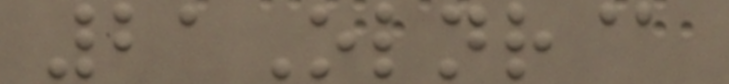21Olnr@
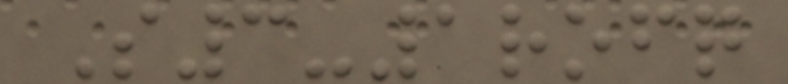S3-1rofq
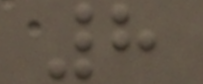8
